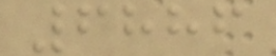6886
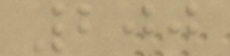200
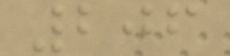206
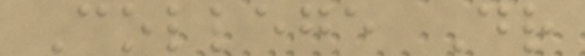College Dr
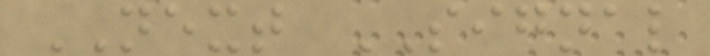NEXT SIGNAL
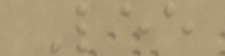Lee
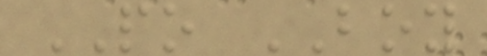PO BOY
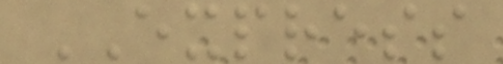EXPRESS
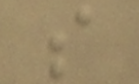s
